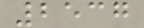2537
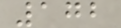172
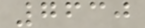7630
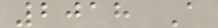2018 A
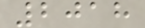2018
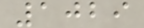1029
